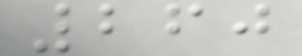260
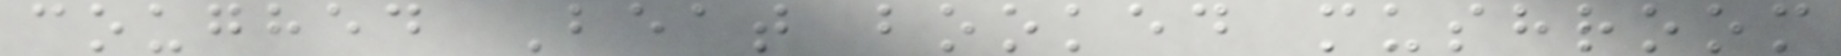coughed Beat booked mushroom
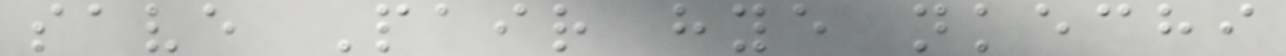save Pair hye nkechi
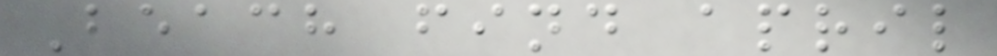Beach find april
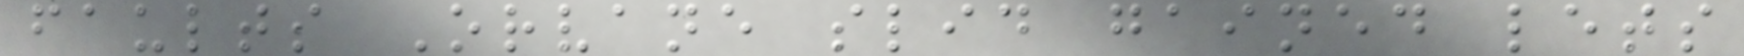faults Orvane slid gained lets
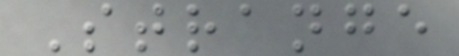Strange
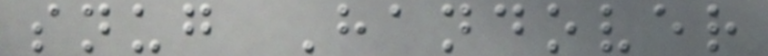snug Handover
